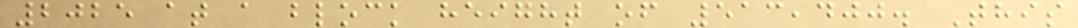2025 at a block height of 513,400. This
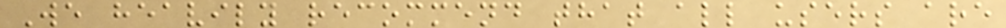We heavily recommend that all users are
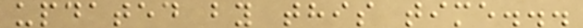updated by this time...
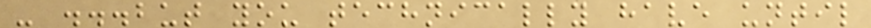- ...but you technically have until
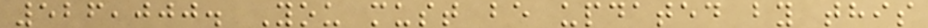526,000. You must be updated by this
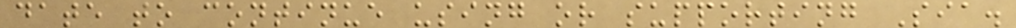date to continue using or supporting Sia.
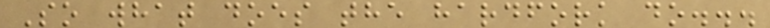So what does the hardfork do...
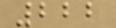222
